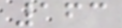163
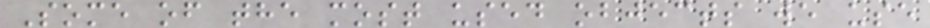Some of the most used objects we use
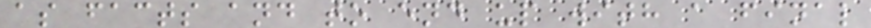as facts and to end up with a final
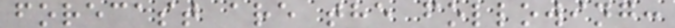forecast are the following:
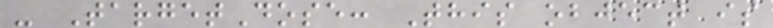- TargetDose: This object is
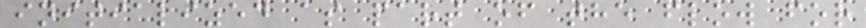initialized as part of the flow for
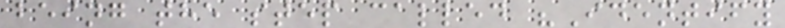being the step called "Identify
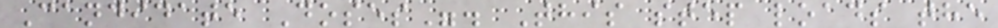Candidate Doses". This step loads the
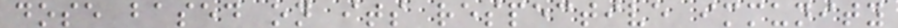dose based on its respective immunity
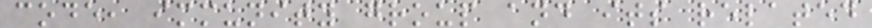code, immunity group and its related
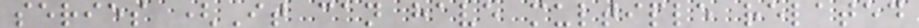series (It can have multiple related
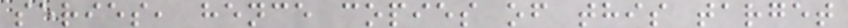series, hence copies of this target
